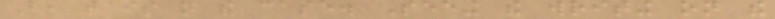But, that is not the case. Seeing the writing on the
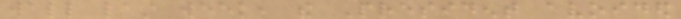wall last week, the President avoided
